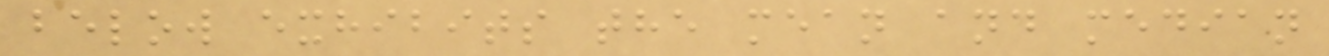below exhibits the mean and median
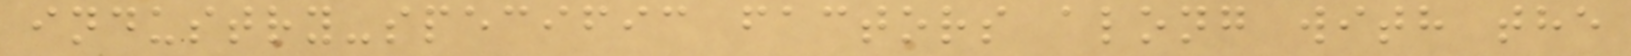industry-specific factors along with the
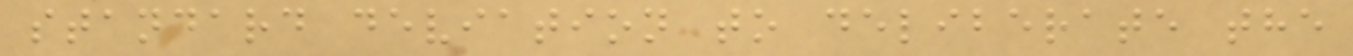standard deviation to deliberate the
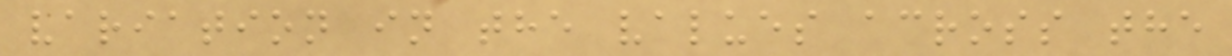variation in the values across the
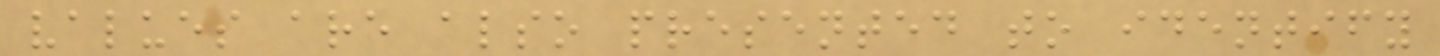values are also presented to identify
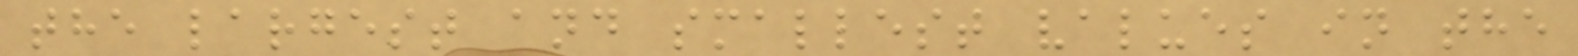the largest and smallest values in the
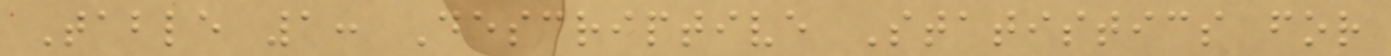Table 1: Descriptive Statistics for
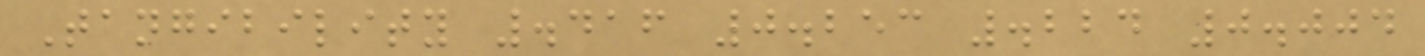Tangibility .416 0.253 .224 0.004
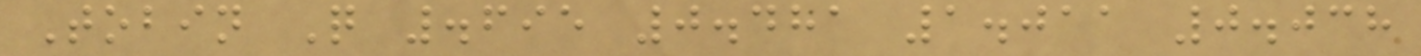Tobin Q .695 0.481 1.011 0.038
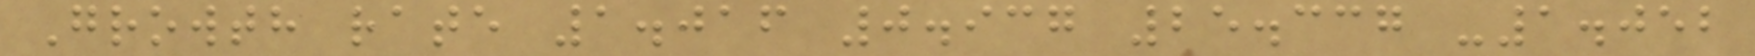Growth rate 1.016 0.937 25.337 -1.052
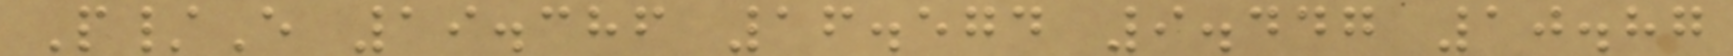P/E 19.386 16.574 9.447 10.87
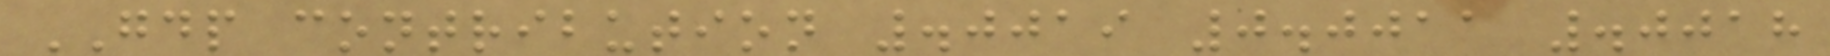GDP contribution .0019 0.0011 .0018
